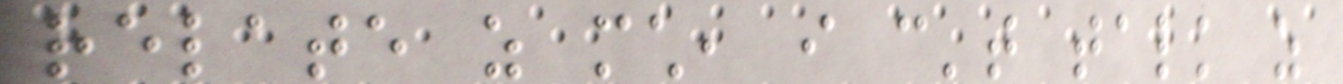relate as much, i can't talk as
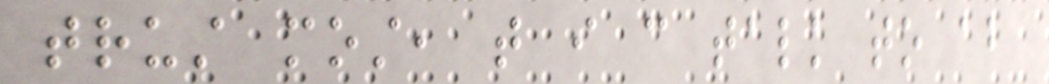trust most, that i can talk to about
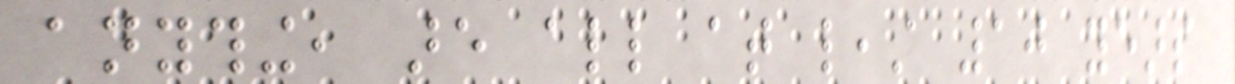anything, are all at least 10 years
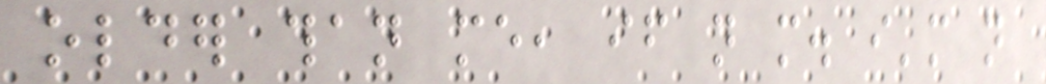older than me, if not more. i'm not
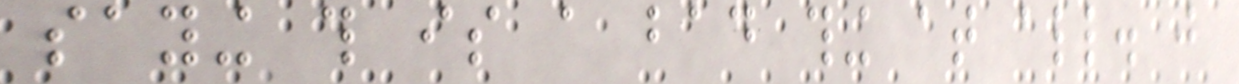saying this is a bad thing at all. just
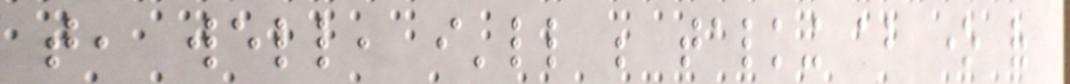that, well, i'll be talking about one of
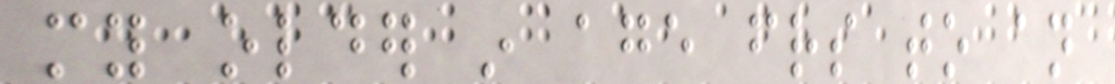my older in age friends to an
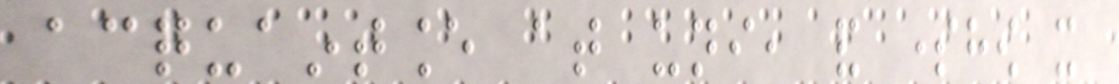acquaintance at uni, and somehow it
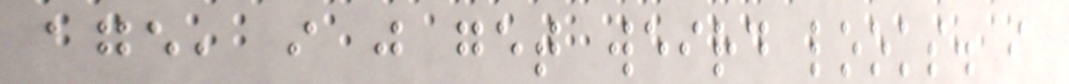age, i just get weird looks. i
